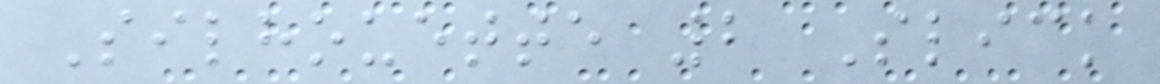Silhouette 2 Slick
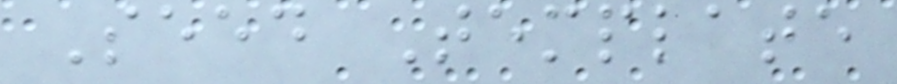Seed Template
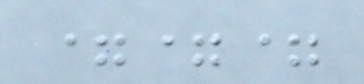===
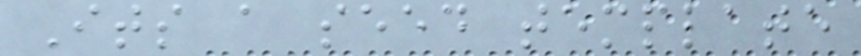Its a seed template
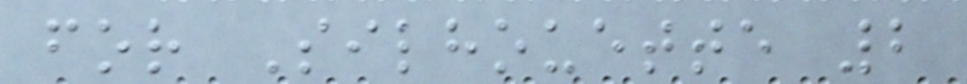for Silhouette 2
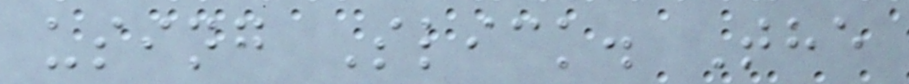using Slick. The
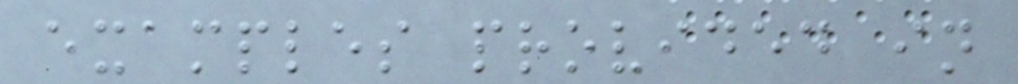examples provided in
